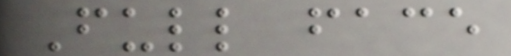Full face
